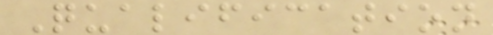Qualification
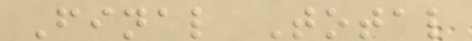Final Total
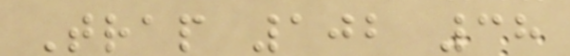Trap 102 38
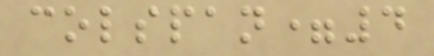colspan=4
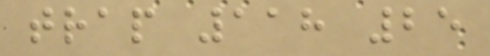trap 118 25
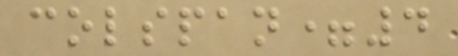colspan=4
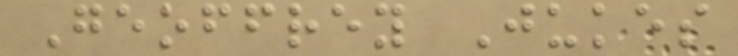Geoffrey Jukes
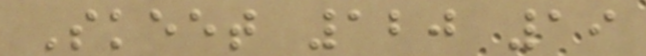Skeet 120 19
